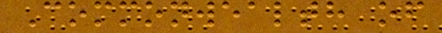Commonwealth of
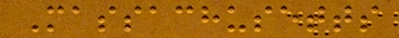Massachusetts
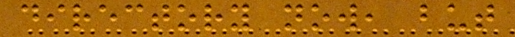directory now, but
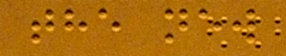the new
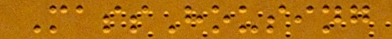MassHousing
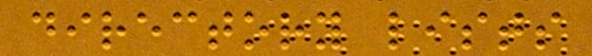directory lists
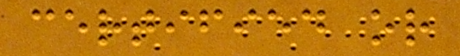certified or
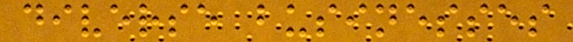diverse businesses
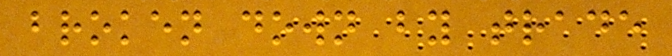broken down by trade
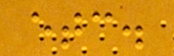etc.
